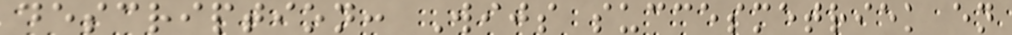description: Wijs succesmetriek en
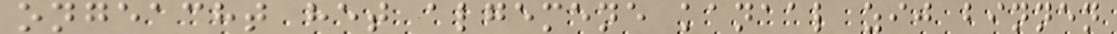ongeacht het algemene kanaal zij binnen
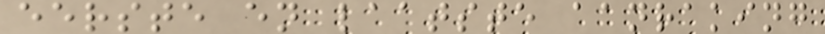eerste en laatste aanraking
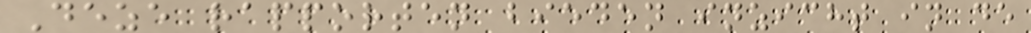Deze rapporten bieden inzicht in de
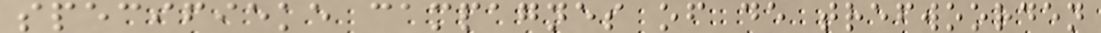specifieke campagnes of de trefwoorden
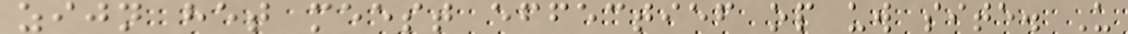zijn het meest effectief op uw site. U
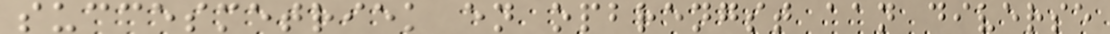succesmetriek en opbrengst aan diverse
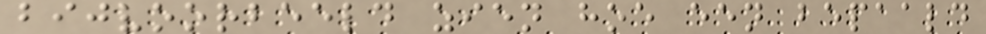bijvoorbeeld zien hoe een bepaald
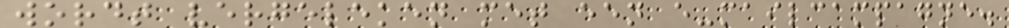wordt vergeleken met een e-mailcampagne.
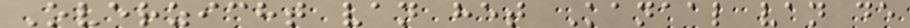Overzicht van het Kanaal van de
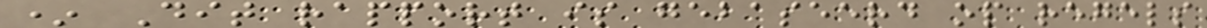* Dit rapport is gebaseerd op regels
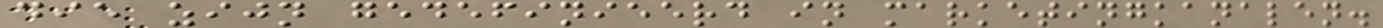die zijn gedefinieerd in marketingkanalen.
